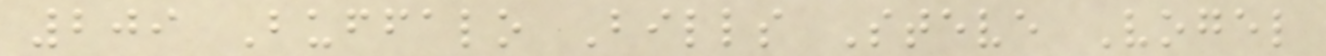209 Buffalo Bills Steve Vogel
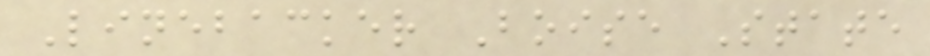Linebacker Boise State
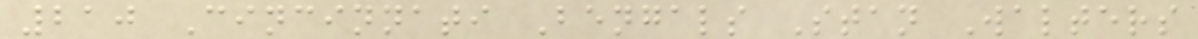210 Cincinnati Bengals Stan Walters
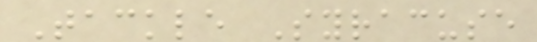Tackle Syracuse
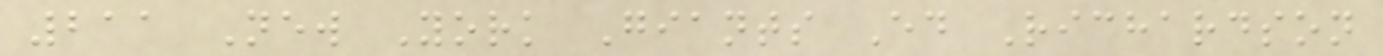211 New York Giants Ed Richardson
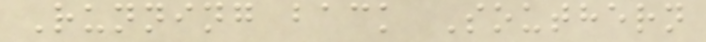Running back Southern
